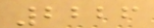2226
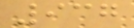937
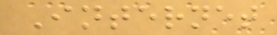Internet
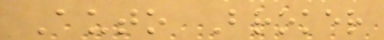Auto Broker
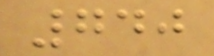740
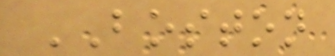BOSTON
